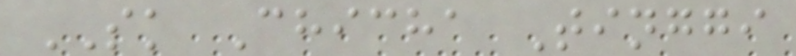SK Chicha Tinggi
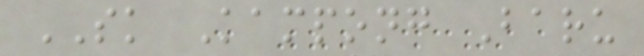SK Kampong Baru
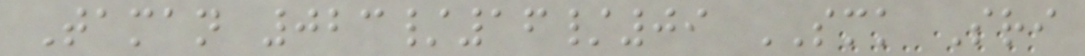Taman 023/16/09 SMK Sri
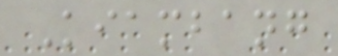Kiambang
